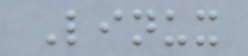Linux
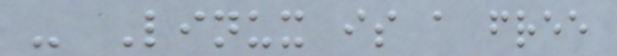- Linux is a free
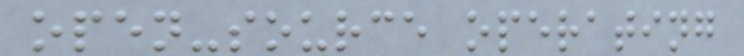open-source operating
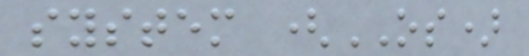system (OS)
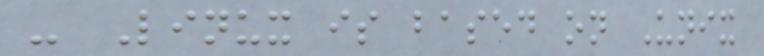- Linux is based on Unix
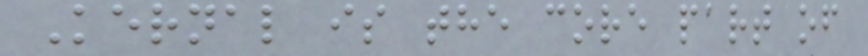Kernal is the core part of
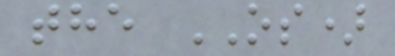the OS)
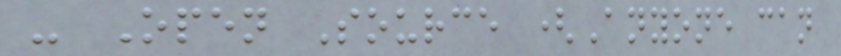- Open Source (Anyone can
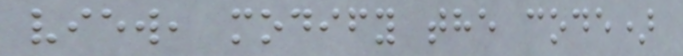view, modify the code)
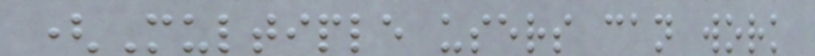(Multiple users can work
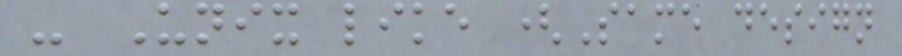- Unix like (Same design
